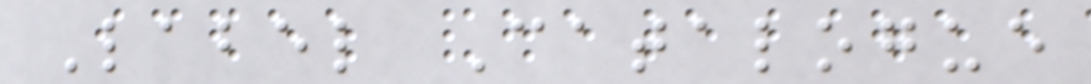Label Catalogue
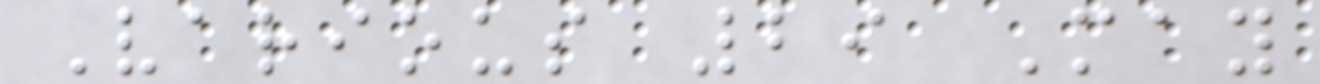Various 29 May
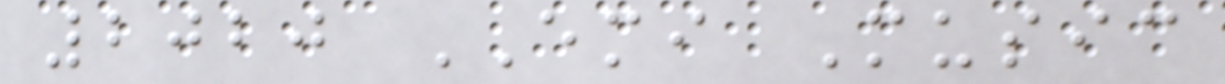2020 EMI Music
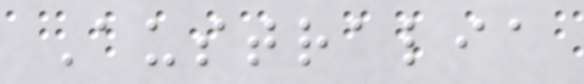Australia
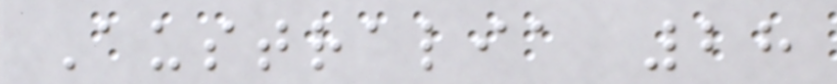Australia 28
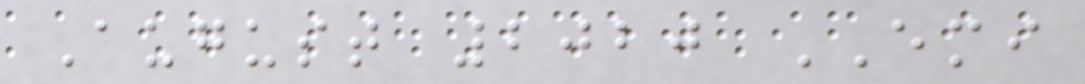August 2020 EMI
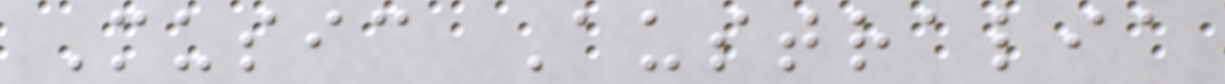Music Australia
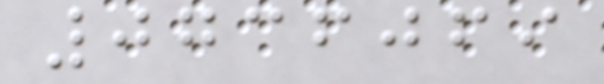0736069
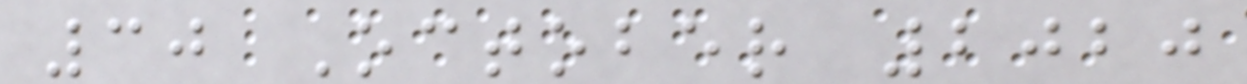30 October 2020
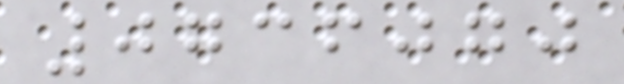0736070
